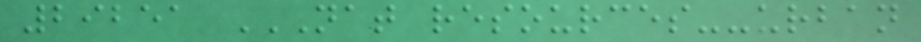29251 NAT RESOURCES--URBAN
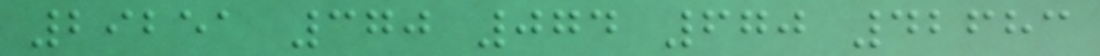29251 370 074 670 42683
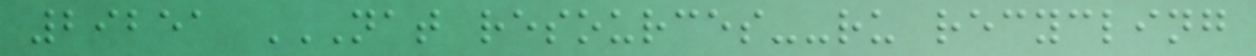29251 NAT RESOURCES--RU RECYCLING
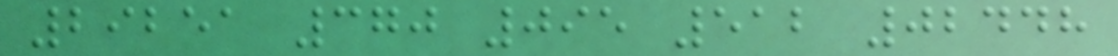29251 370 095 512 02448
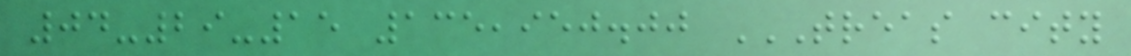04-29-15 135,950.00 TREAS CITY
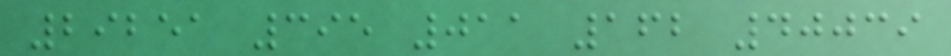29251 395 011 162 40039
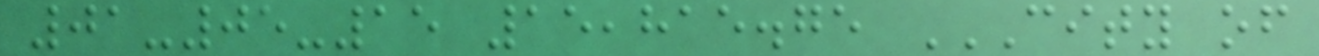01-05-15 15,815.75 CITY OF
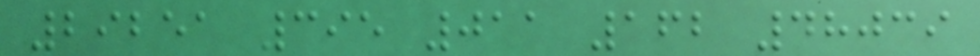29251 395 011 162 48039
